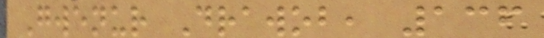Gwenur Drawob, 136
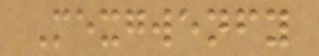Mexgwenfy
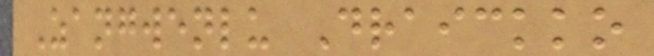Zangwenlu Draickko
